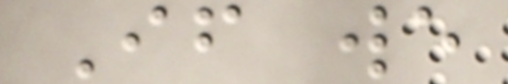If we
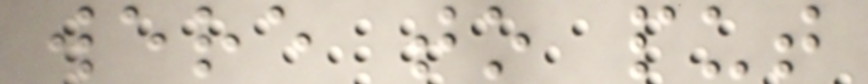were to put
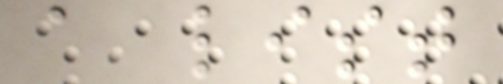a list
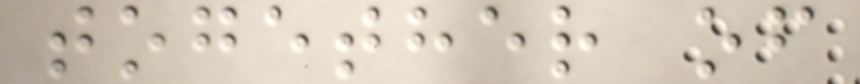together of
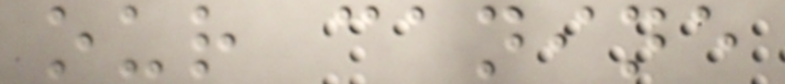our canine
